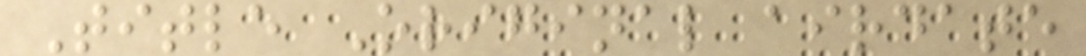Title Original airdate
